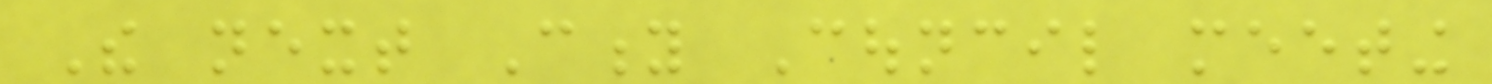The next City Council meeting
